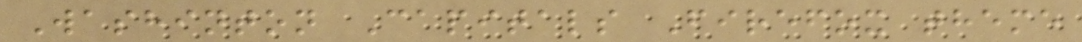Washinton Capitals Firefox theme
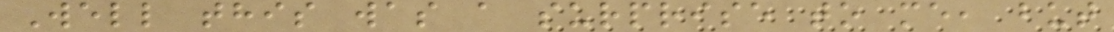Well this was a surprise to me, but
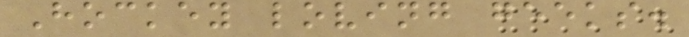Hockey loving geeks.
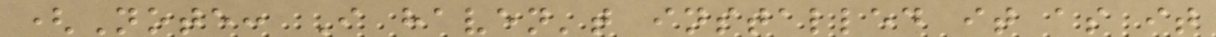(Note: I haven't installed it as it
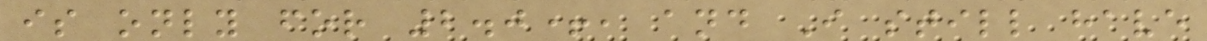is only for 2.0+, and I still have
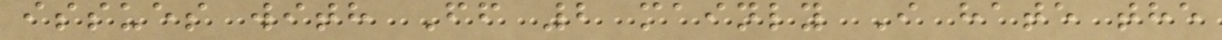issues with Ff 2 mainly I hate the
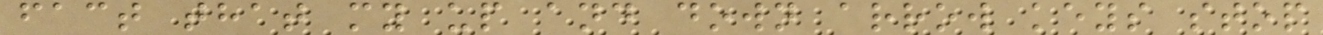fact that my up and down arrow keys stop
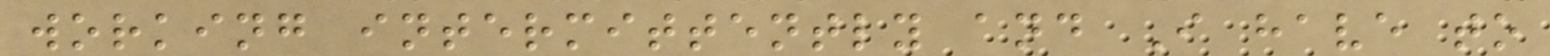working intermittently and I have to
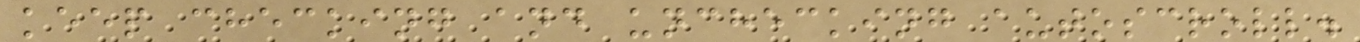keep checking and unchecking autoscroll.
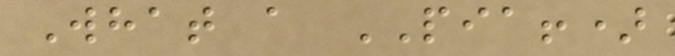What a PIA!)
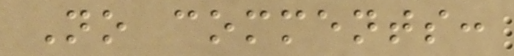No comments:
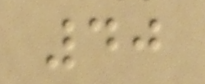40
